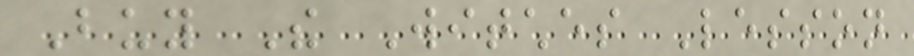Buy The Witches Lesson
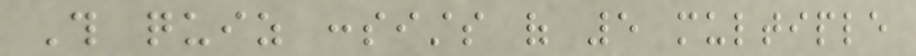This quiz consists of 5 multiple
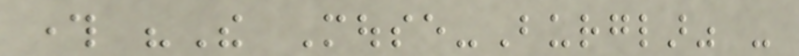through "The Mouse-Burglar" -
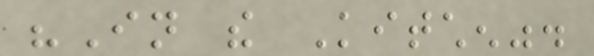"In the Kitchen".
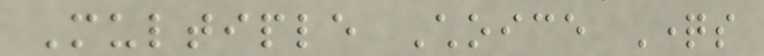Multiple Choice Questions
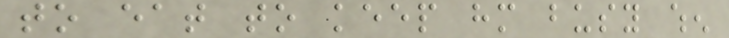to eat to keep him busy when
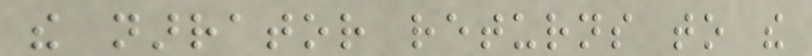the narrator returns to the
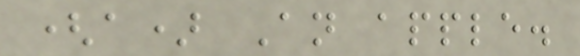(a) An apple.
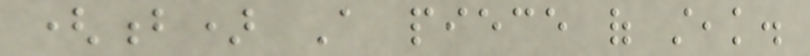(b) A piece of steak.
